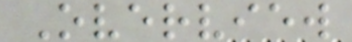Overview
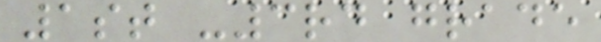1st -3rd grade
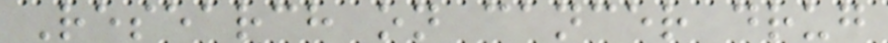Research on cancer drug
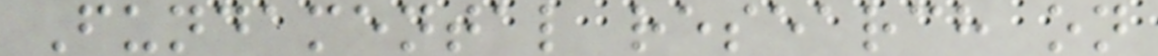Fundamental research on
